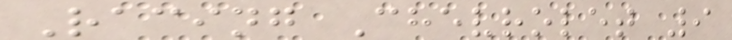Racing Chevrolet 9
